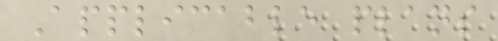Applicable plans
